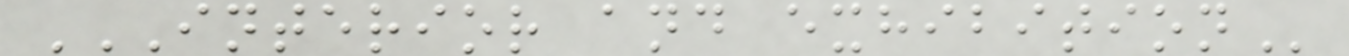INTERIOR AND EXHIBITION
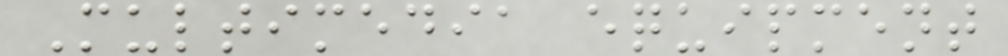Multimedia equipment
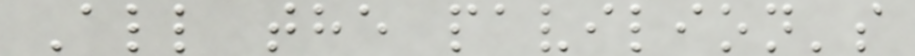All the pavilion's
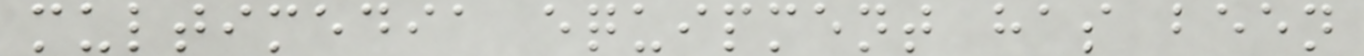multimedia equipment has been
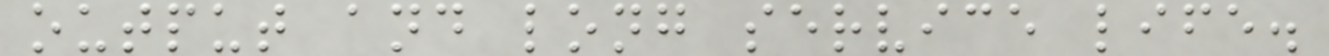output and long service life.
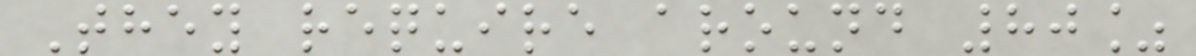They require around 80%
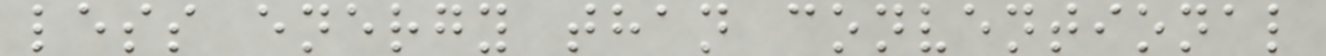less energy than conventional
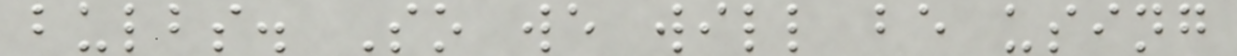bulbs. So we will be using
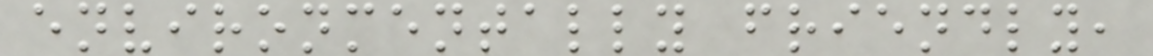environmentally friendly,
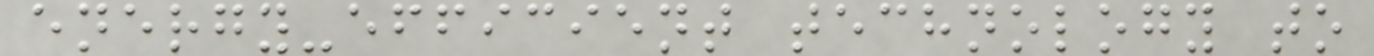energy-efficient technology to
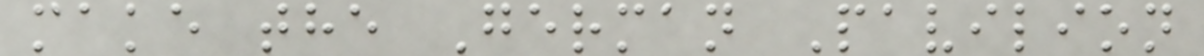make the German Pavilion
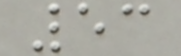53
